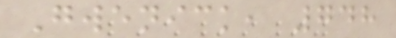Gwenick, 748
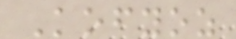Kofyoz
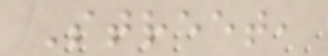Street,
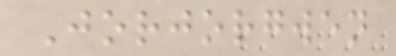Jorjorgwen
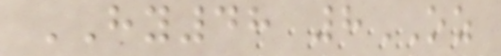HY48 8OZ
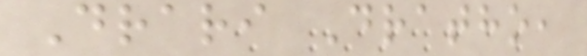Drari Dratho,
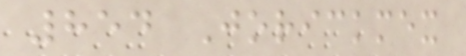854 Jorickmex
